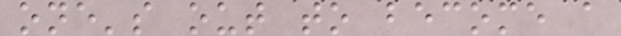one's out to become a
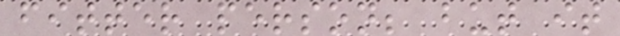fitter person; but it
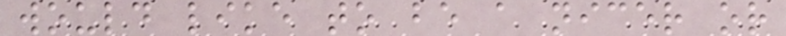would like to be a nicer or
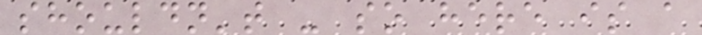shouldn't - so here is a
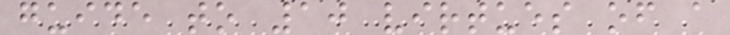guide to 10 virtues of a
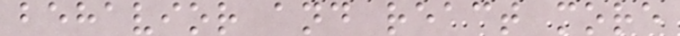behavior and react more
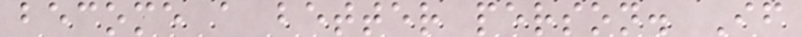become a better person. If
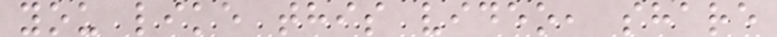you like this video, share
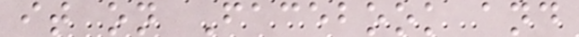it on Facebook and
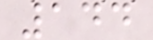144
